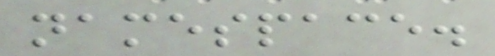namespace.
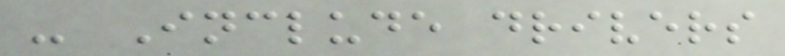- Include drivers
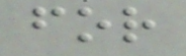for
